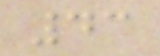43
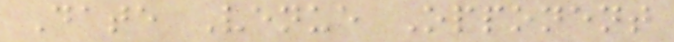Date Venue Opponent
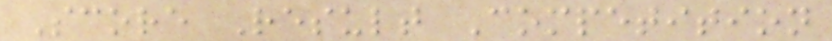Score Result Competition
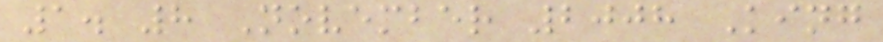1. 8 November 2008 King
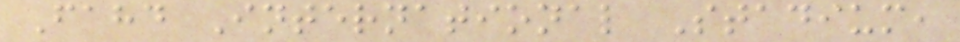Fahd International Stadium,
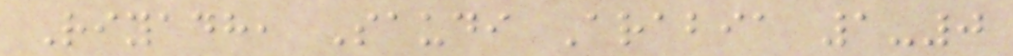Riyadh, Saudi Arabia 1-0
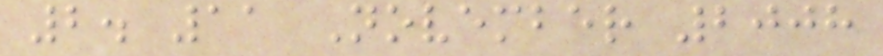2. 11 November 2008
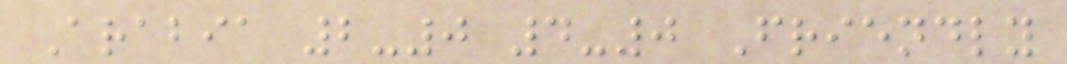Arabia 2-0 4-0 Friendly
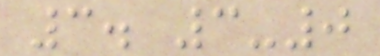3. 3-0
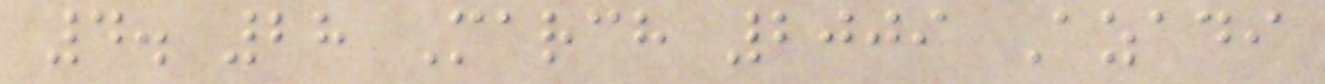4. 28 March 2009 Azadi
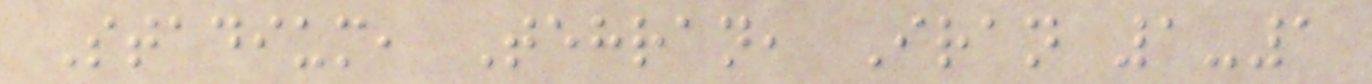Stadium, Tehran, Iran 1-1
